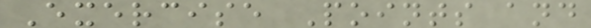Exercise Points and
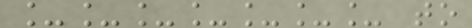_______ to
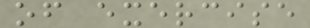of exercise
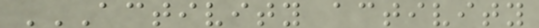ACTIVITY ACTIVITY
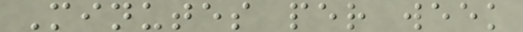Minutes per week
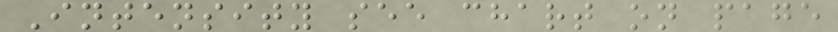Intensity see chart on page
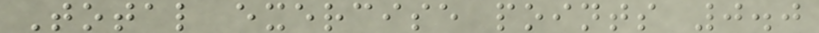Total exercise points 0.0
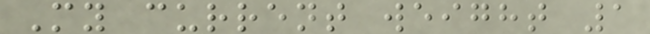My current weight 1
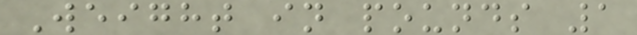Weight in pounds 1
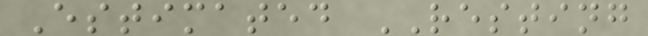Estimated RESTING
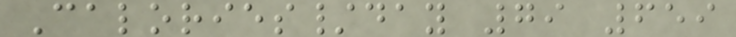Calories/day 79 659
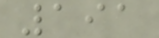191
